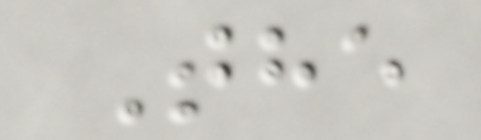The
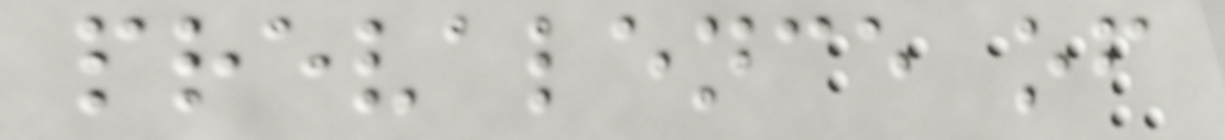prevalence of
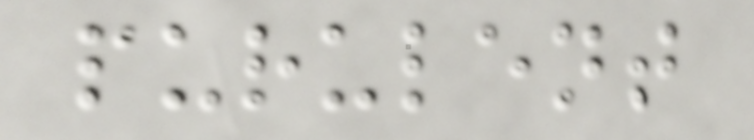purulent
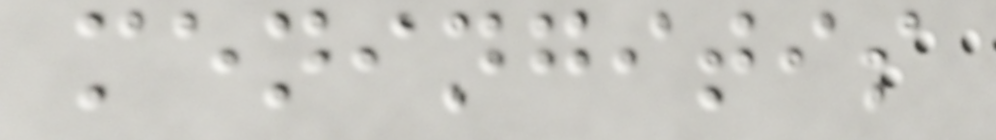meningitis
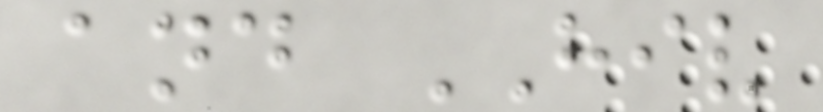and HIV
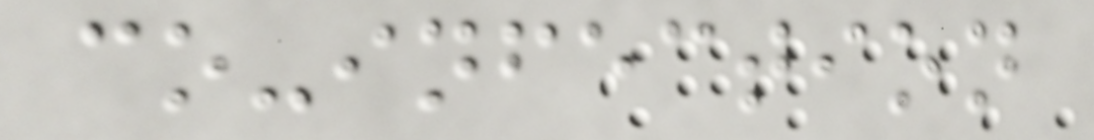co-infection
